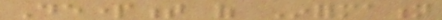Department of Information
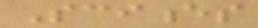Sciences
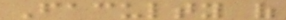Faculty of
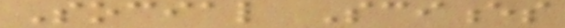Social Sciences
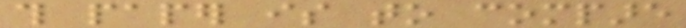this paper is to compare
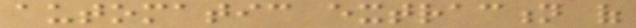automatic extraction of
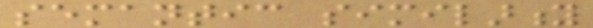semantic similarity
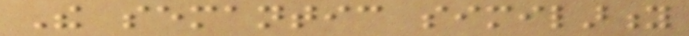The semantic similarity
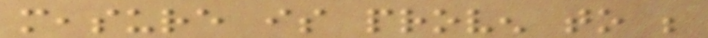measure is proven to be
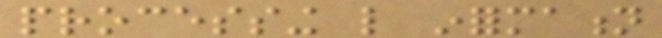processing like information
